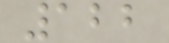122
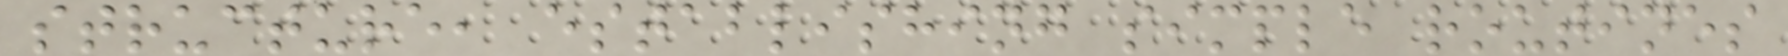structure, establishing simple routines
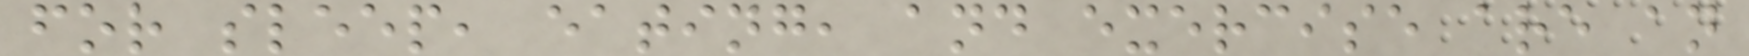for sleep, eating, and exercise are an
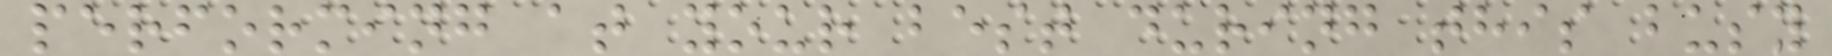performing at your best during this busy
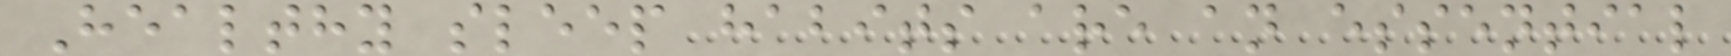Healthy sleep habits are an essential
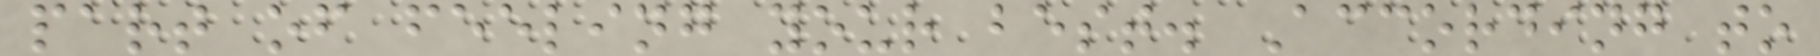part of feeling your best. According to
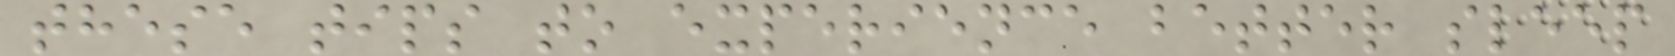these tips to experience better sleep
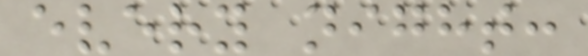every night:
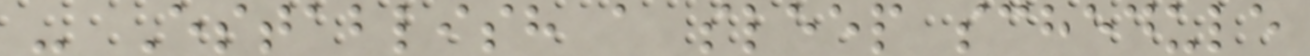- Establish a sleep schedule
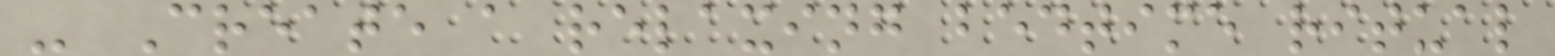- Create a relaxing bedtime ritual
